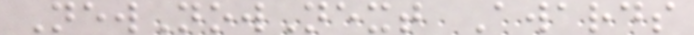NewNowNext Awards
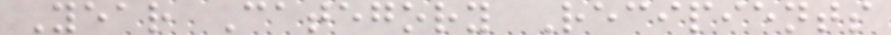Year Category Recipients
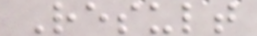Result
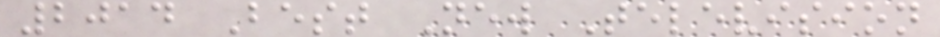2014 Best New Television
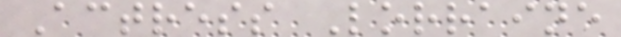Actress Lorraine
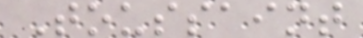Toussaint
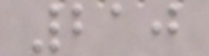210
